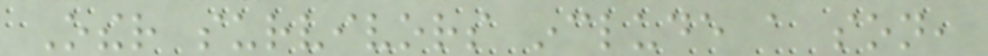Other survivors include a son,
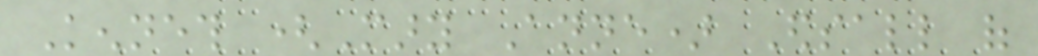Kenneth (Mary Anne) Edsall of
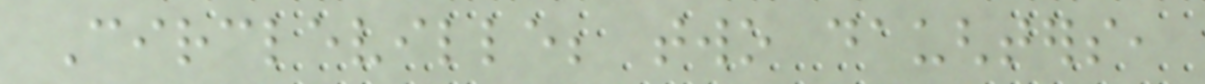Circleville; two daughters,
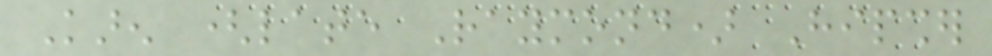Karen (late Raymond) Hipsher
